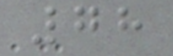78
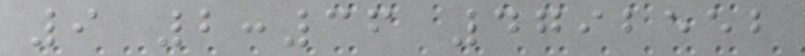9 2:36 4792552
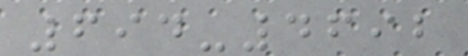694-4692
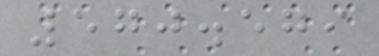570.579
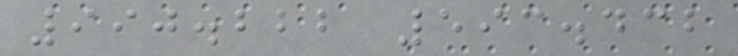990.222 593.432
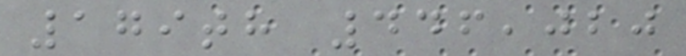179th 446,020
